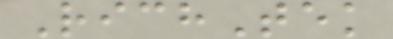RichTek
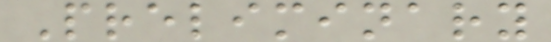Preliminary
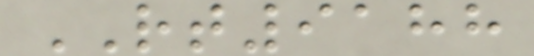RT9188
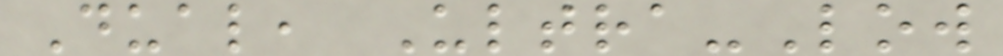Dual, Ultra-Low
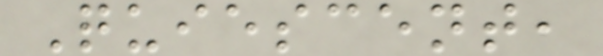Quiescent,
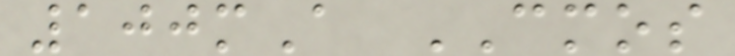100mA CMOS
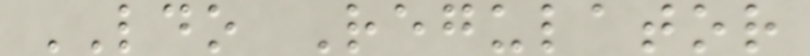LDO Regulator
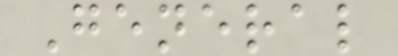General
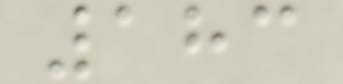183
